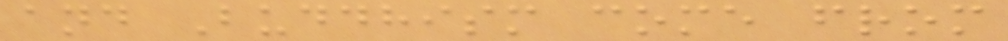and Buddhism come from
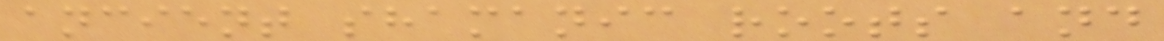ancient shamanic roots and
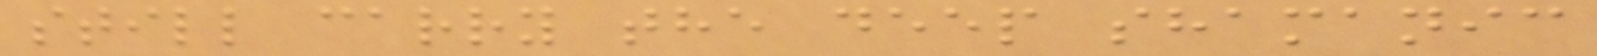still carry the deep shamanic
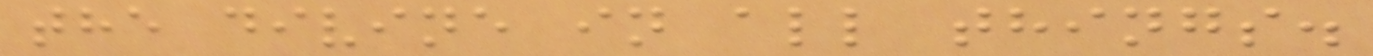the divine in all things.
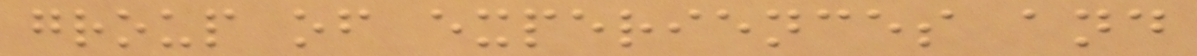group of experiences and
